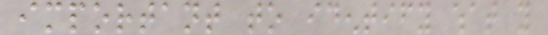important to identify what you
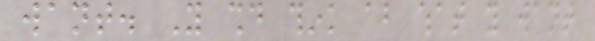want. You should think about what you want
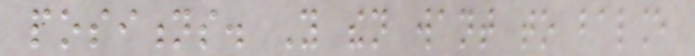positions. You then want to balance
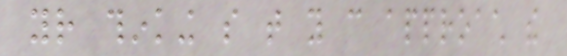your thinking so that you can approach the
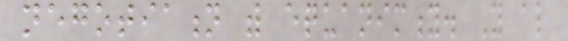negotiation with equanimity. You also
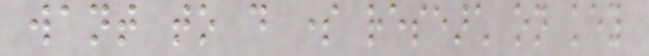want to do some research on key
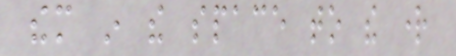them in the space to the right
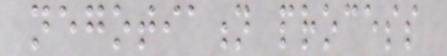negotiation process
